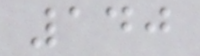140
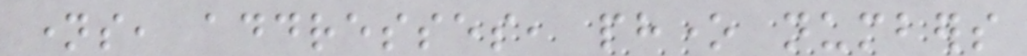names, addresses, phone numbers
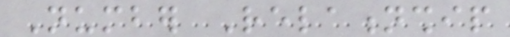Number Relationship
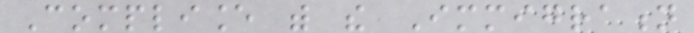Compliance with the Immigration
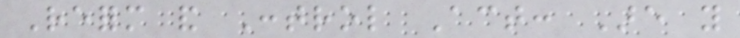Reform and Control Act: Are you
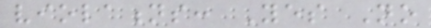violations: Yes No
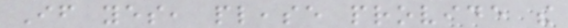If yes, please provide the
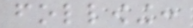following:
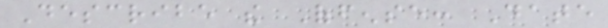Describe the Offense: Date
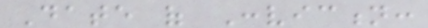Date of Conviction:
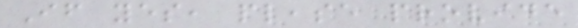If yes, please provide
